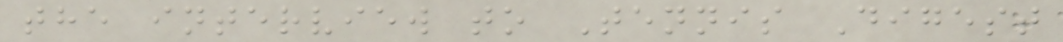the interview to Tennis Digest
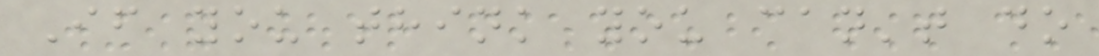If you think you can't do
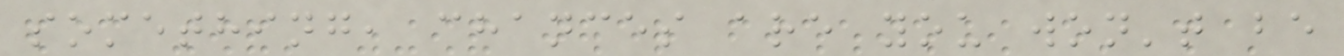something, chances are you won't be
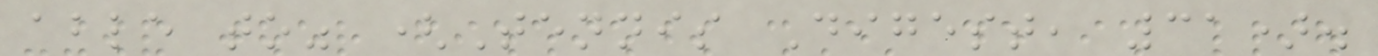able to" (Tennis Digest, 31).
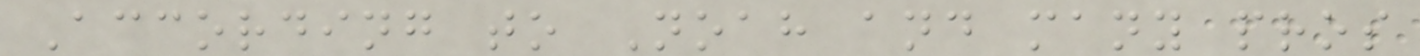According to Noah and many pros
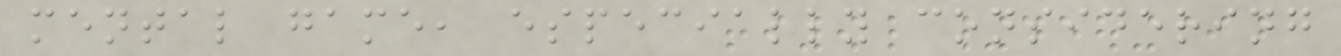mental game, especially considering
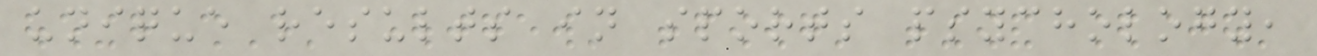unique results in sports psychology,
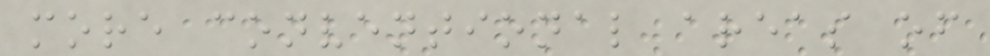more conventional areas of
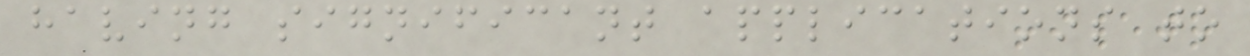having significant applications to
